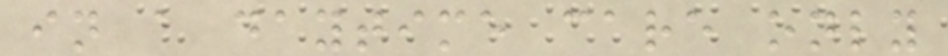in a daytime care only
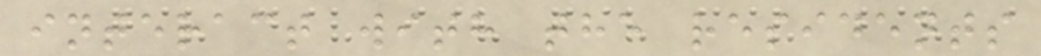interact with the residents
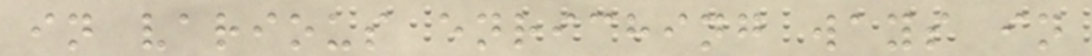in various enriching ways in
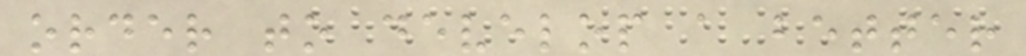order to develop a better
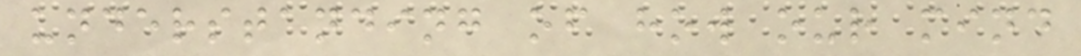understanding of how our mind
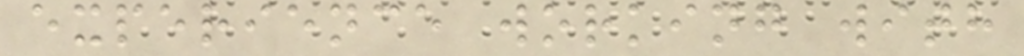experience working with
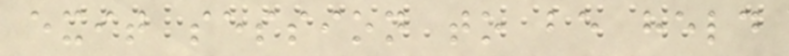exit session to be held
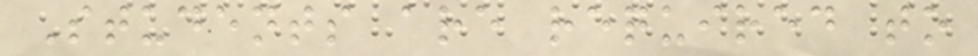Students are required to
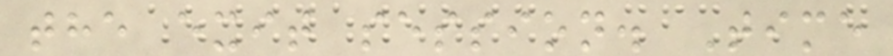the exit session. Time
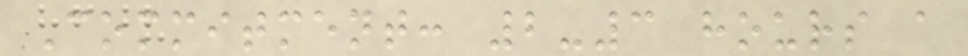Commitment: 2-3 hours a
